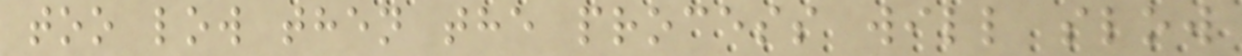too low then the process will slow
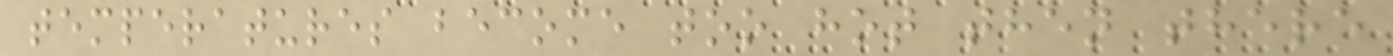temperatures become too hot then there
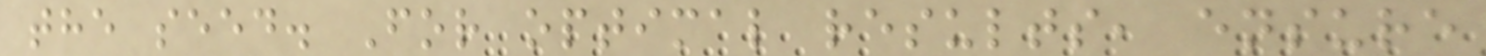the seed. For optimal results, ensure
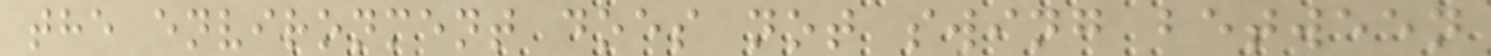the environment does not swing between
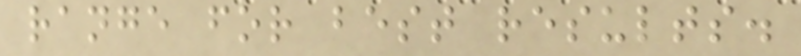range for best results.
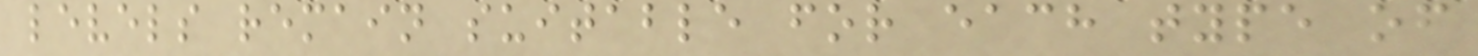levels remain suitable for each type of
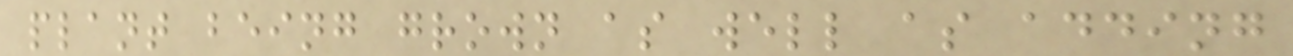plant being grown as well as adding
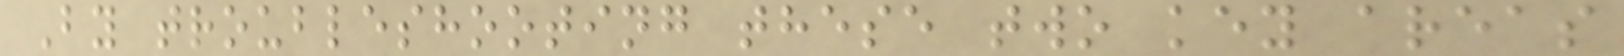By troubleshooting these two key areas
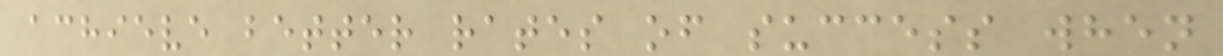achieve better rates of success when
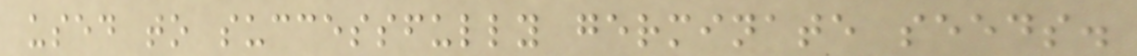used to successfully germinate seeds.
